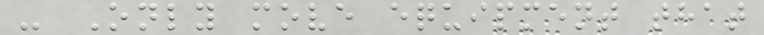- Only move equipment that
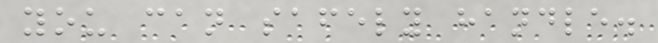you can safely handle.
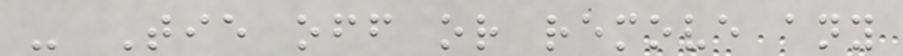- Tie off or remove any
